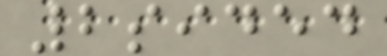2sided
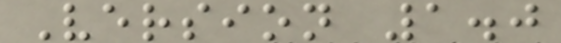Version 1.0
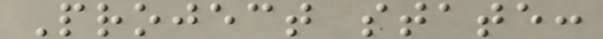Project state:
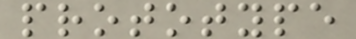prototype
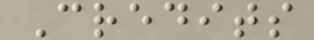Credits
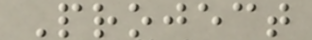Project
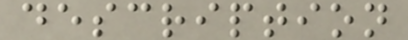description
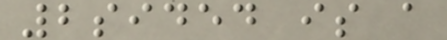2sided is a
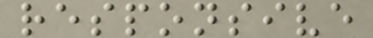responsive
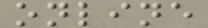online
